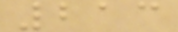213
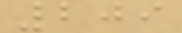209
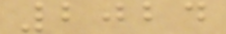2024
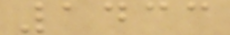1433
